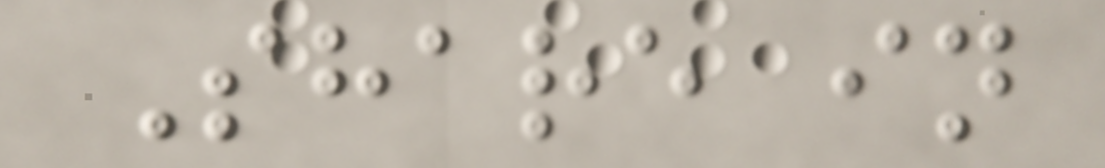Share in
